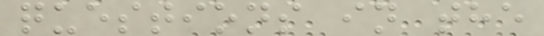questions in the
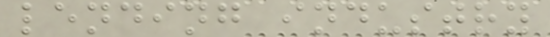lending industry
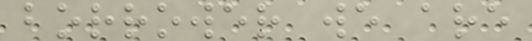borrower we are
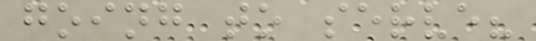going to serve?
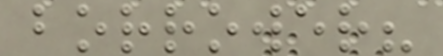borrower?
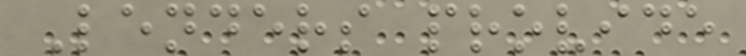Lenders provide
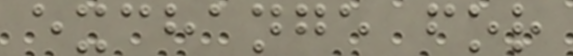exchange for
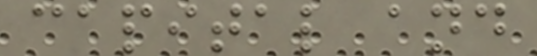capital and
